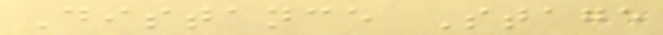Distance Stage
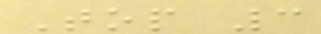Top 3
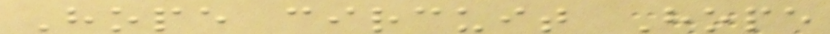Hope circuit Hope
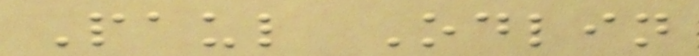Paul Odlin
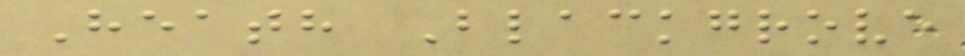Heath Blackgrove
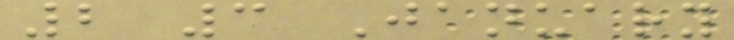2 3 January
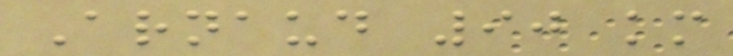Arnaud 90 km
